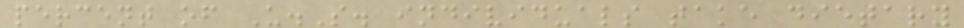percent of U.S. individuals take dietary
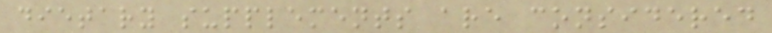dietary supplements are considered
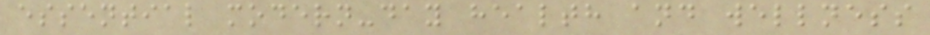essential modern-day health and wellness
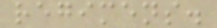regimens.
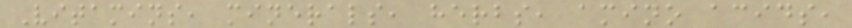Vitamins, minerals, herbs, amino acids,
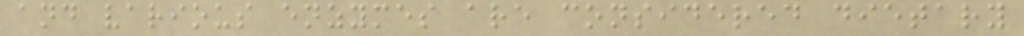and various enzymes are considered dietary
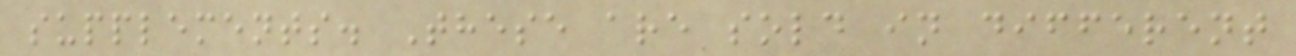supplements. These are sold in different
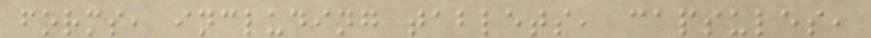forms, including tablets, capsules,
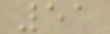51
